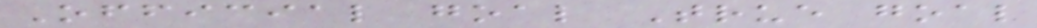Official goal True goal
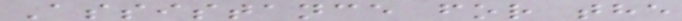Assistance for the
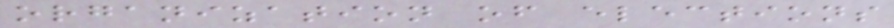organization of elections
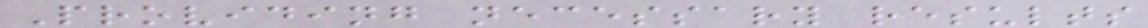Providing necessary results
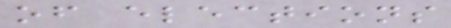of elections
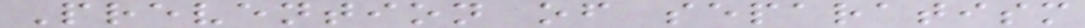Prevention of separatism
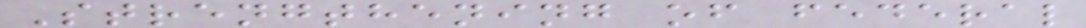Strengthening of federal
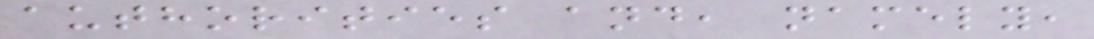authorities and, namely,
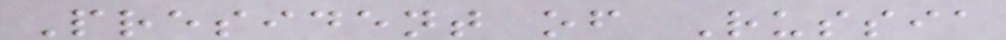President of Russia
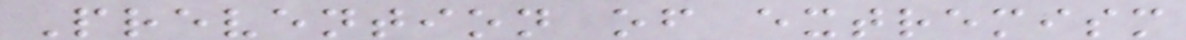Prevention of extremism
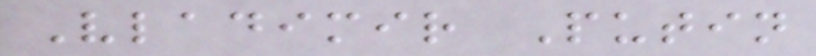Vladimir Putin
